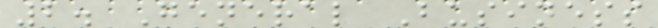2. General Business
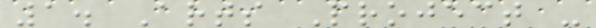1. Arts Project -
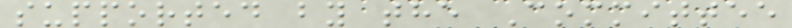supported by the Committee
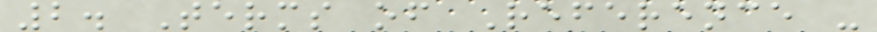2. Terms of Reference -
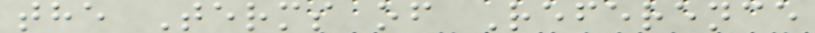the Terms of Reference
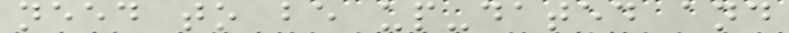need to be up-dated and
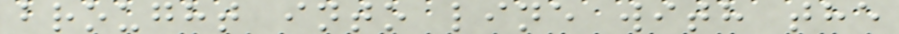brought into line with the
